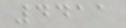4411
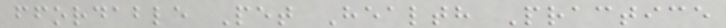ffordable Pet Health Practice
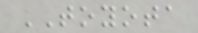TOYOTA
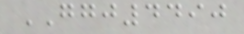GGJ4490
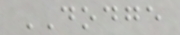DODGE
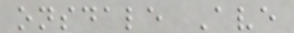onsdale Ave
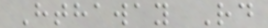Hthaway Rd
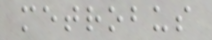metrobus
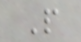P
